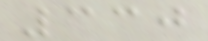330
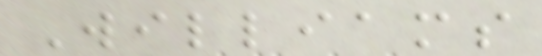Williams
